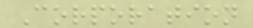Corporation
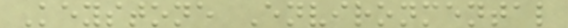Keystone Environmental
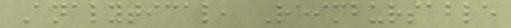Analytical, Reimbursable
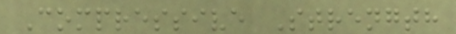Compressive Strength
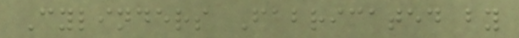Cylinders Fabricated by
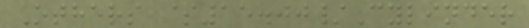Others $15.00/Cylinder
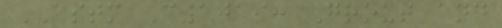ASTM C1019: Grout and
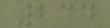234
